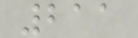211
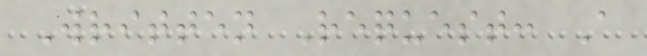Written Request: A
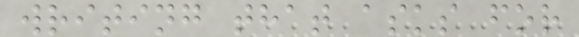writing that asks for
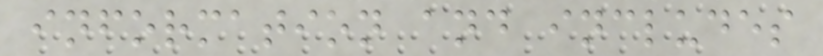information and includes
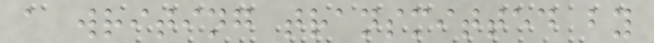a writing transmitted by
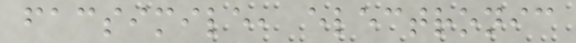facsimile, electronic
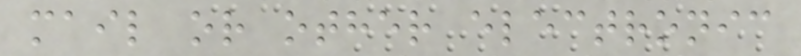mail or other electronic
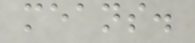means.
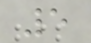5
